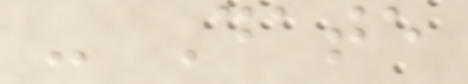- Date
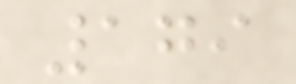179
